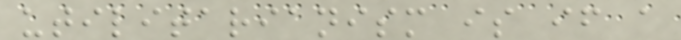utilitarianism is if a
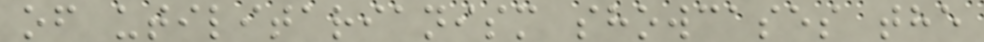of utilitarianism showcases the
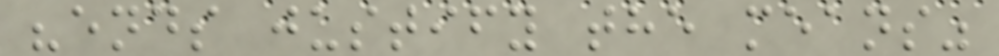"ends justify the means"
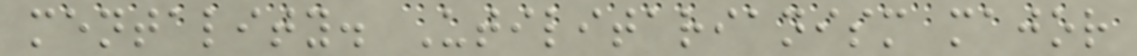mentality. Utilitarianism major
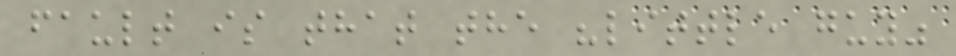fault is that the "little guy"
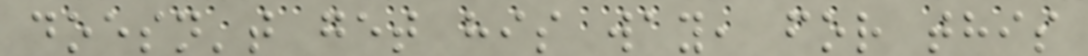doesn't get his way, for this
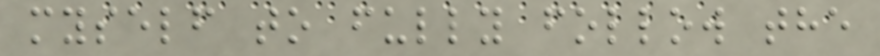myself to fully follow the
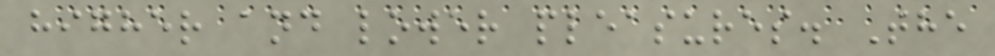higher and lower pleasures. The
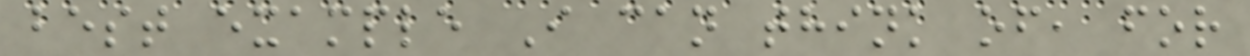best example I can think of, for
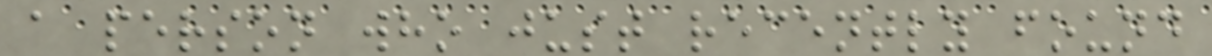a person who just recently found
